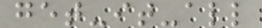get-it-all
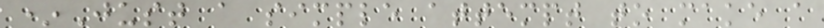*Just a simple attempt to make a
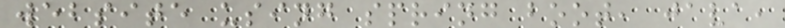website using spring boot, java,
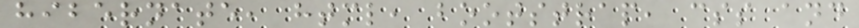hibernate, html, bootstrap, css and
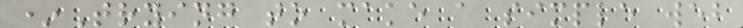*Trying to make a simple web
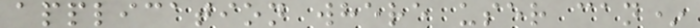application where user can*
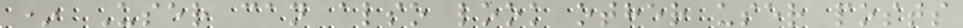* User can also look other user posts
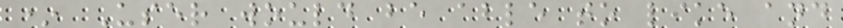* User would be able to like and
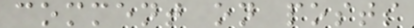comment on posts
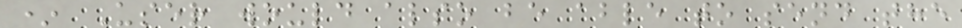* User would also be able to send the
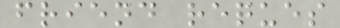friend reques
